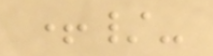+/-
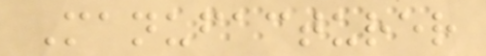Manufacturer
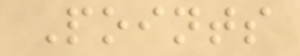Points
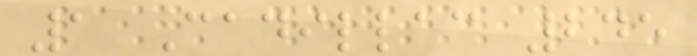1 Cadillac 245
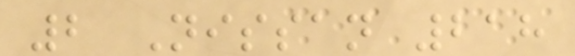2 Nissan 218
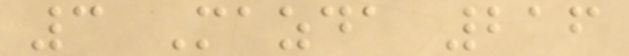3 Mazda 216
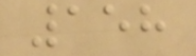158
